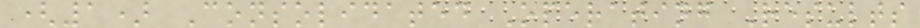(1) Consolidated Operating Results
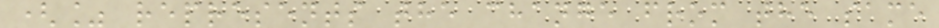(% represents the change from the same
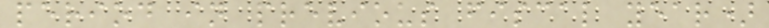period in previous fiscal year)
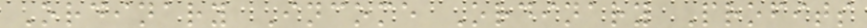Ordinary Income Ordinary Profits
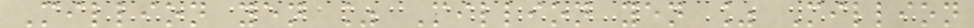Million yen % Million yen % Million
